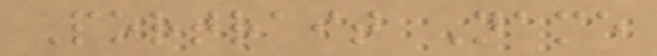Portrait Name
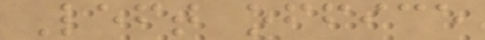Left office
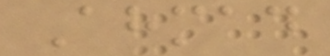Ahmad
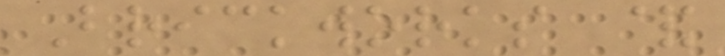Brickworks &
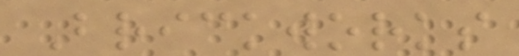Brickworks
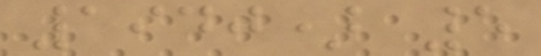1940) 5
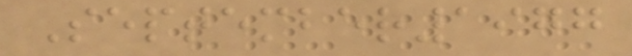September1977
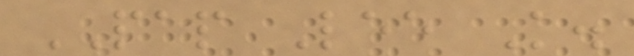PAP Lee K.
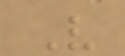V
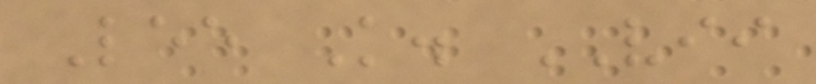Lee K. VII
